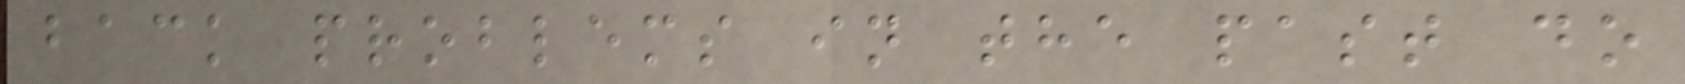back problems in the past do
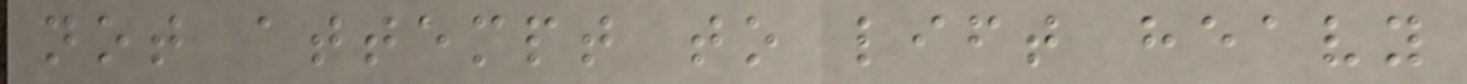not attempt to lift heavy
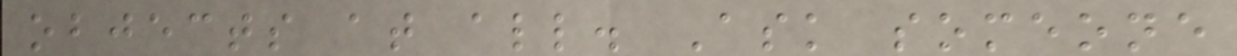objects at all. Ask someone
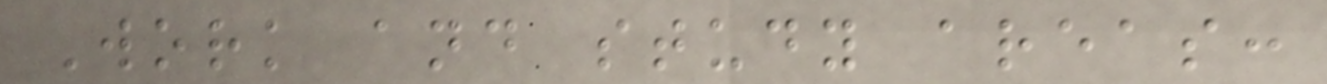Work and study areas:
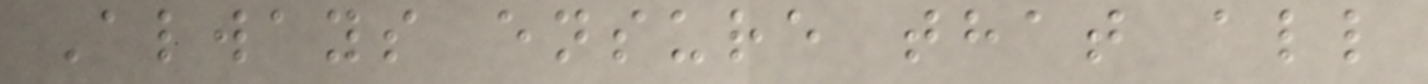Always ensure that all
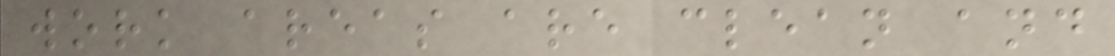work areas are clean and
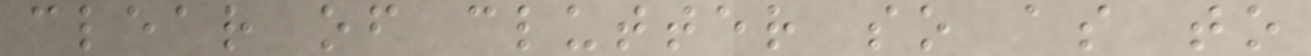clear of clutter so as to
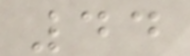44
